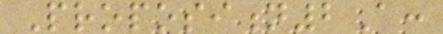Proposition2A:
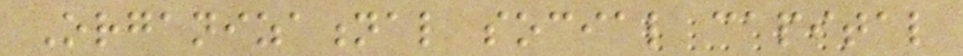Organizational social capital
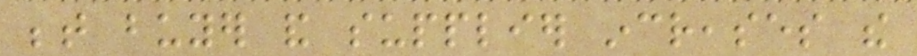between buyer and supplier increases the
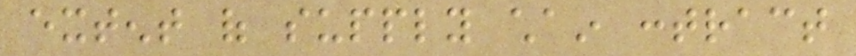extent of supply chain contract
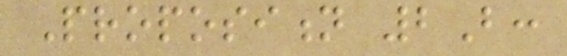Proposition 2B:
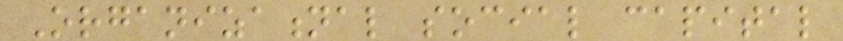Organizational social capital
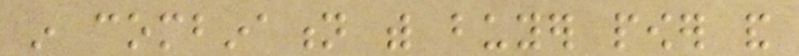in combination with buyer power and
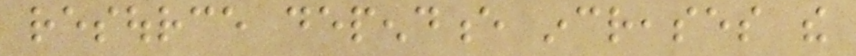resource dependence increases the
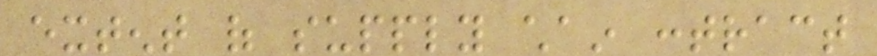extent of supply chain contract
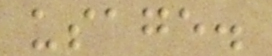usage.
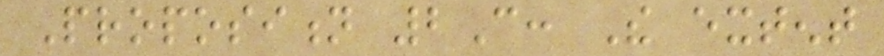Proposition 2C: The extent
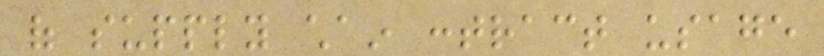of supply chain contract usage
